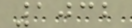1032
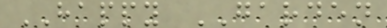HAPPY GARDEN
